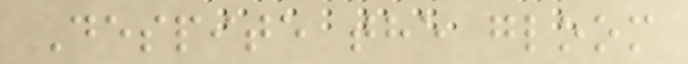Despite the gloom
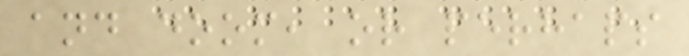and doom, or perhaps
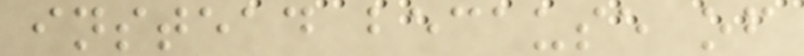instead because of
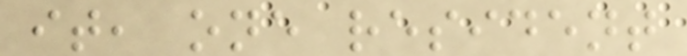it, one resident
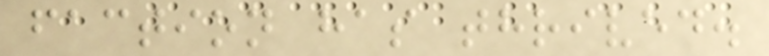faction has thrived.
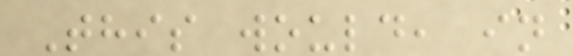This would, in
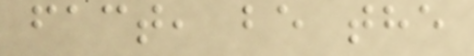fact, be the
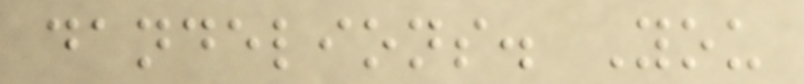dandelions. You
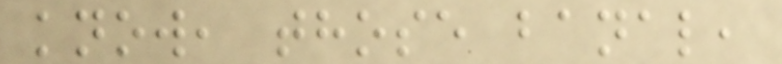know, those banal,
